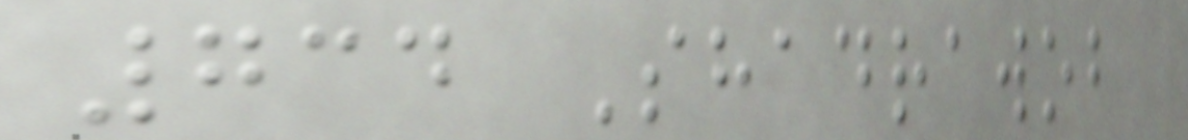734 Shadrawob
